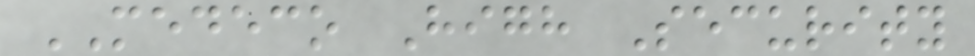MEDECO High Security
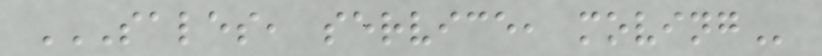SALES, SERVICE, MOVING
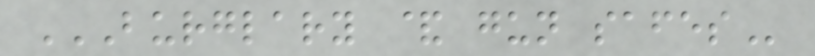BURGLARY & GUN SAFES
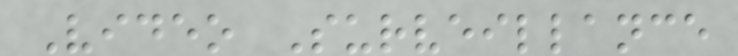Video Surveillance
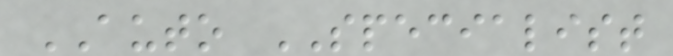AUTO SPECIALIST
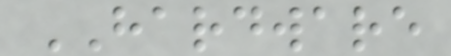HARDWARE
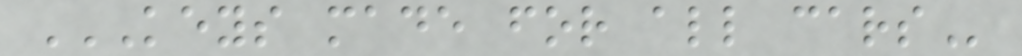KEYS MADE FOR ALL CARS
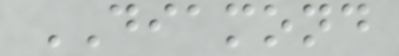DIAMOND
